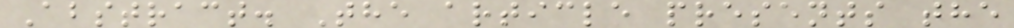Abstract. The article presents the
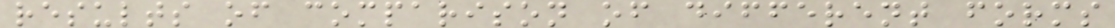results of comparison of different forms
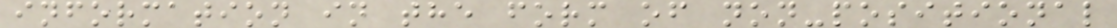information in the form of non-positional
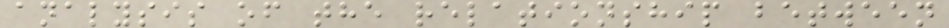analysis of the relationship between
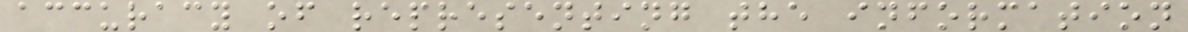accuracy of representing the information
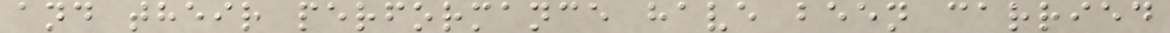and their performance have been carried
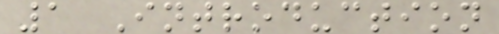1 Introduction
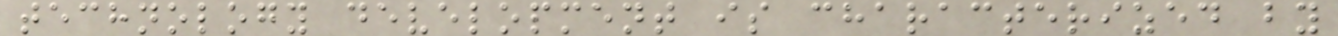technology development is characterized by
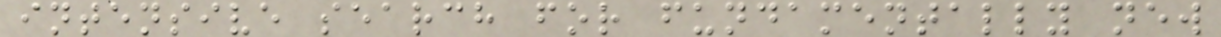intensive search for fundamentally new
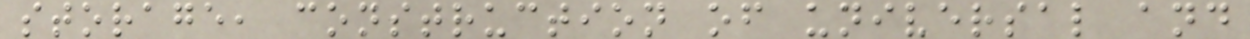storage, construction of universal and
